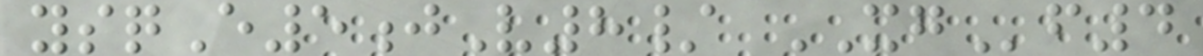ysqE5jV8/ XGf4
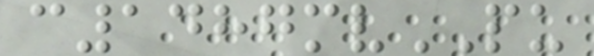c1487mvPU
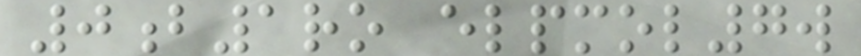0b1ro elpmol7w
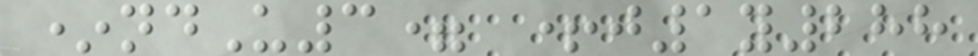*ndU3= +j1y288
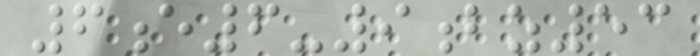6e6-9bz53
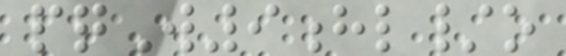pqW9hl/o
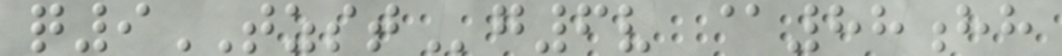q9TZSTg6v @88hh
